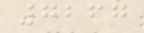7267
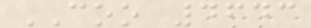COO 4643
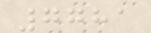7781
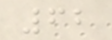62
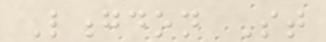Longdon St
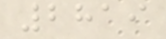2819
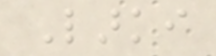Larki
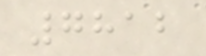7812
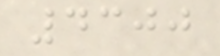4300
